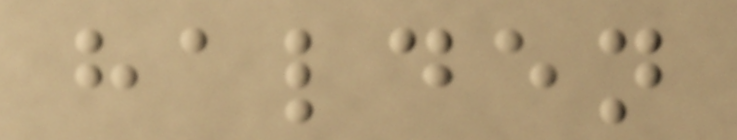halden
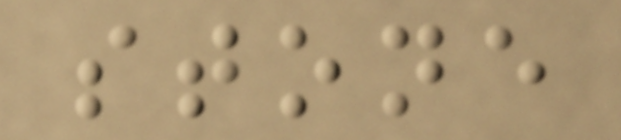stone
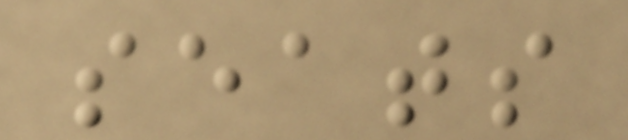seats
